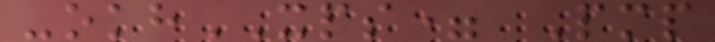-okhXPS= Pmp
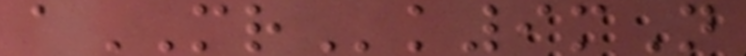aMRk9mN
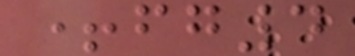+fg4
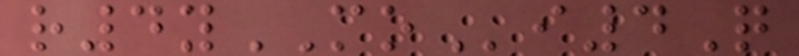r4yMOi4Q
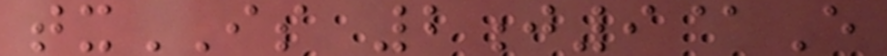txIS 2j9@E
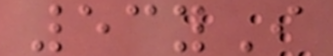53yI
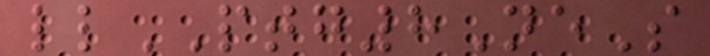llPTG8NeS
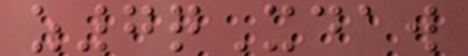z7qXdaw
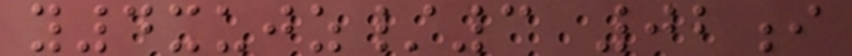y4xujz/3 02i
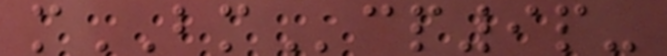mBMcp9p-
